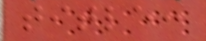title:
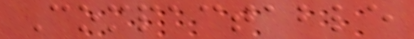Compactable
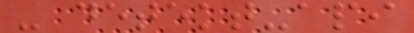- detekt-api
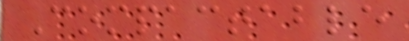Compactable
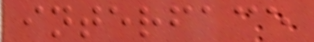interface
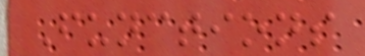Functions
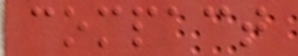compact
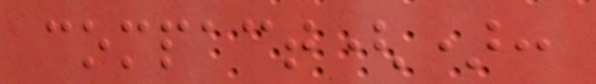compact():
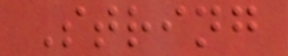String
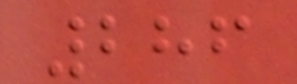286
